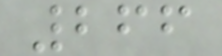266
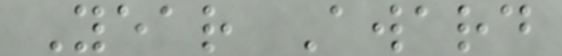Year Award
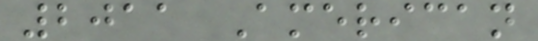2011 American
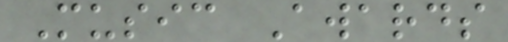Music Awards
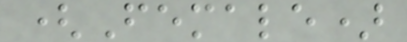(Female)
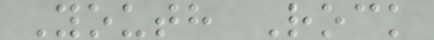Youth Rock
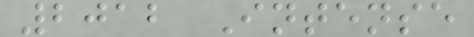2012 Intense
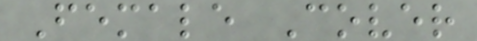Female Cover
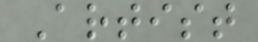Artist
